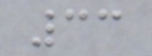33
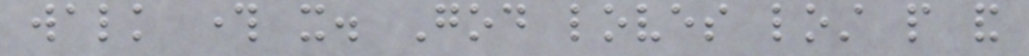walk through it. God loves lost people and
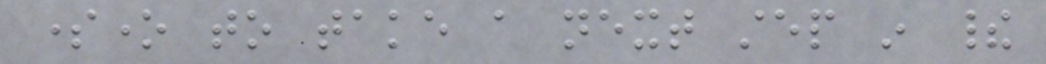someone to take a next step in their
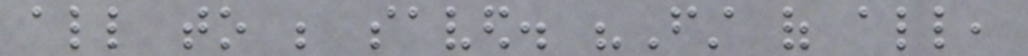all to be saved. "First of all,
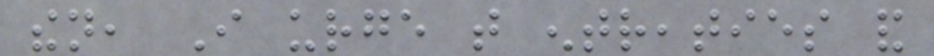then, I urge that entreaties and
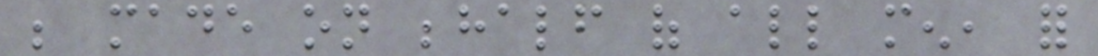be made on behalf of all men, for
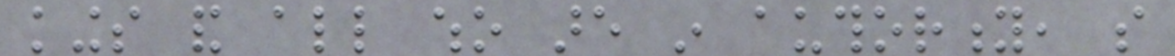kings and all who are in authority, so
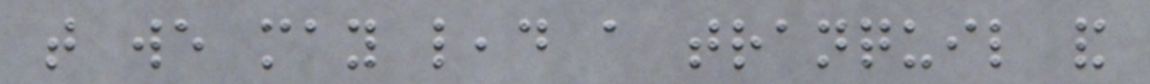that we may lead a tranquil and
